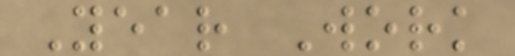Year Work
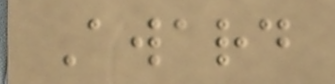Award
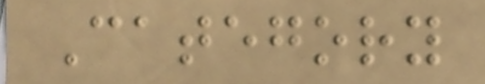Category
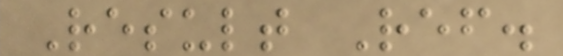Result Ref.
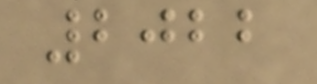2022
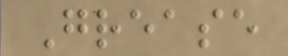Grease
